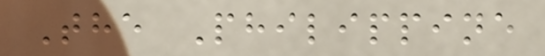The Philippine
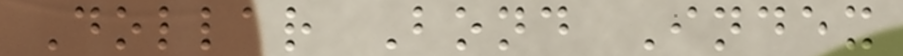Dollar Bond Index
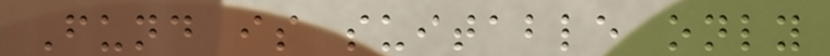Fund is suitable only
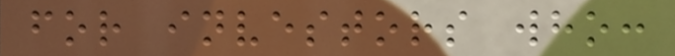for investors who:
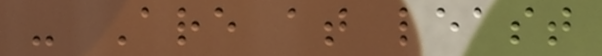- Are at least
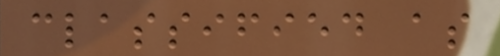classified as
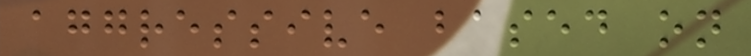aggressive based on
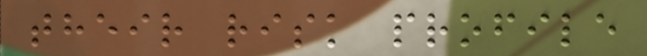their risk profile
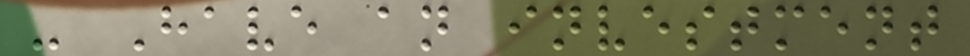- Have an investment
